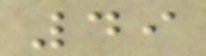49
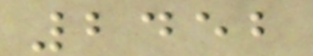2452
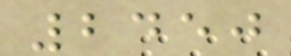2450
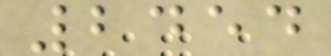2454
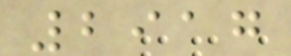2917
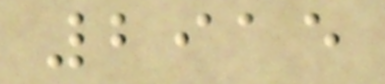2915
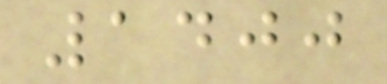1400
